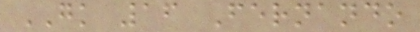GK 16 Fernando
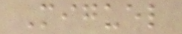Miguel
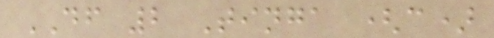DF 2 Tinga (c)
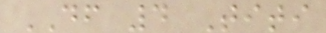DF 4 Titi
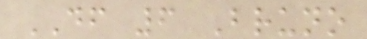DF 6 Bruno
